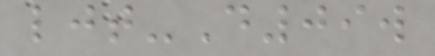ljt-D09w
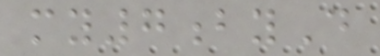my7byD
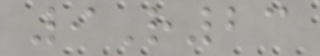9R23
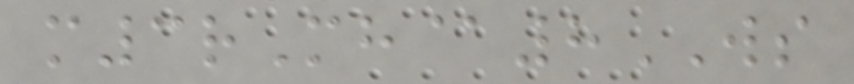m3rMh@8WS
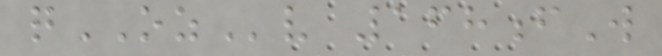qOZv 168fW
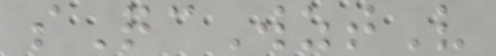sQcWztV
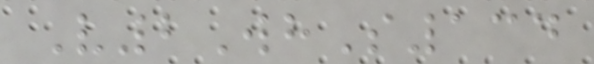V2WhS134
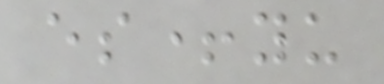es+yu
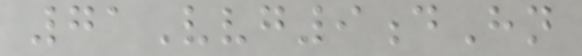71Vvg9dHn
